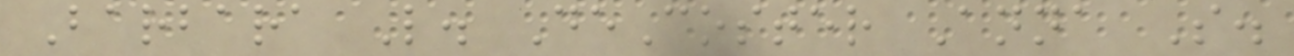Barbara L. DeCoster Anna S.
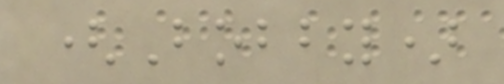(Bobby)
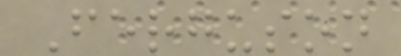Ferguson
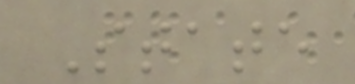State
